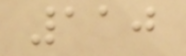110
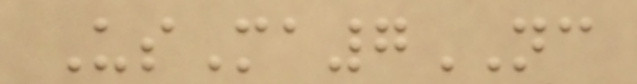UsMa7NC
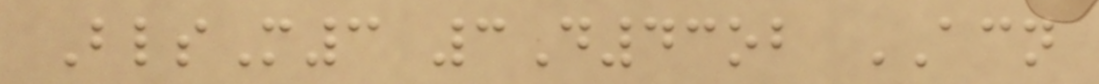BlsM3 3D43ob ACN
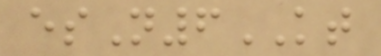esN6KT
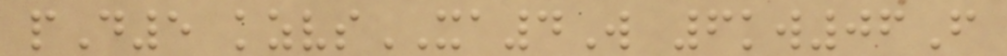pD5 kzvsXA4W 6kw06F
